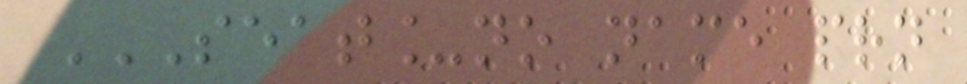SEAT_NO NAME PRN
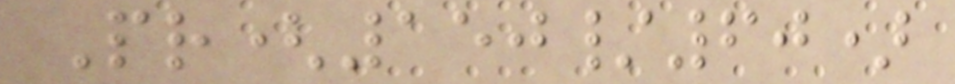Pr(150/60)
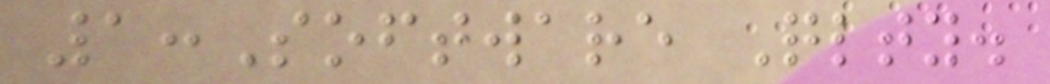1:Software Qlty.
